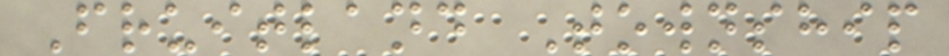Fruitland Township
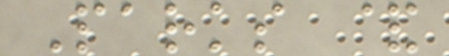Parks &
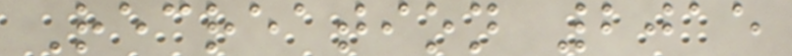Recreation 2015
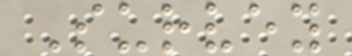Survey
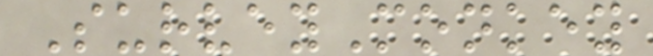SurveyMonkey
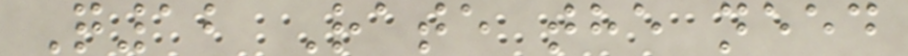Q12 Rate the need
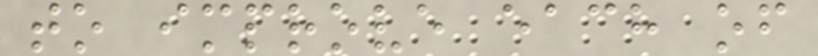to improve each of
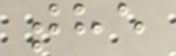the
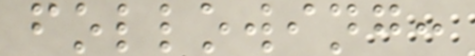following:
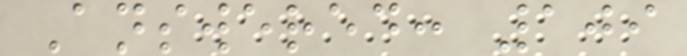Answered: 109
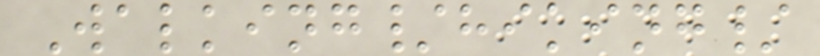Walking/hiking/
